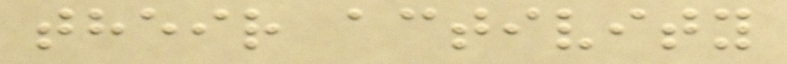their activity
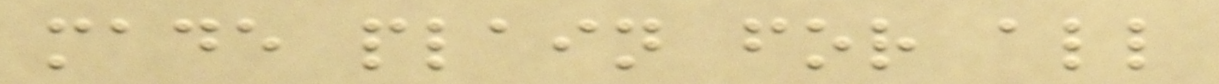made plain for all
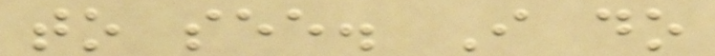to see. I do
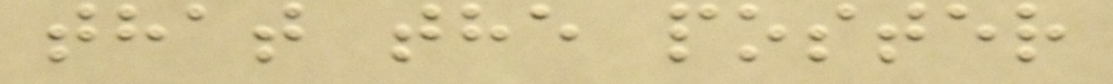that the poster
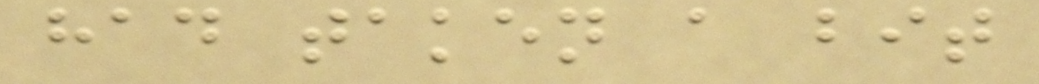had taken a bit
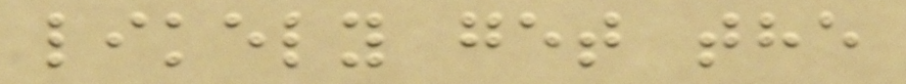likely get the
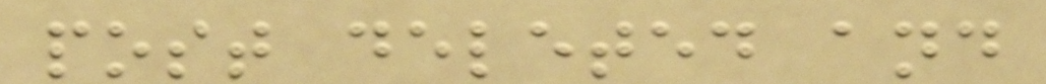post deleted and
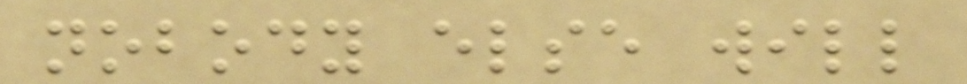nobody else will
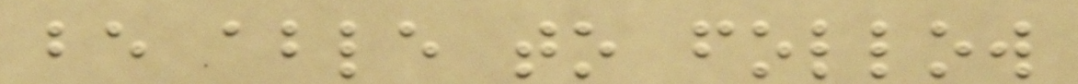be able to follow
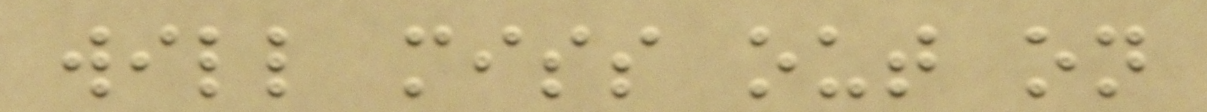will miss out on
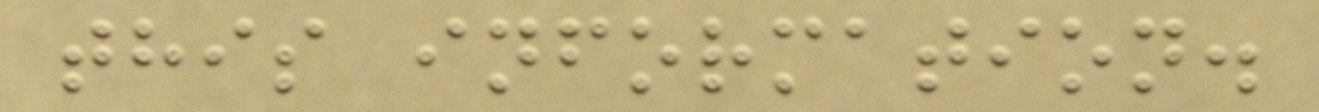this information.
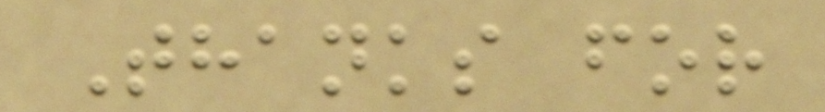Thanks for
